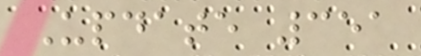Update 351
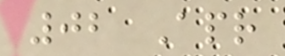02 Apr
